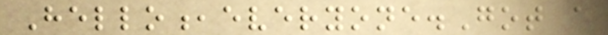Hello,everyone.Got a
